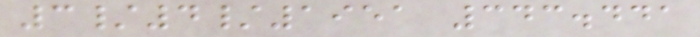3/4/1951 343.441
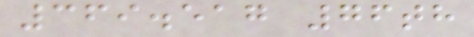369.517 76th
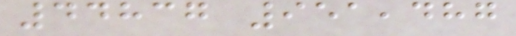44837 951,487
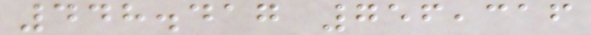448.417 756,316
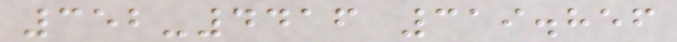352-4416 319.856
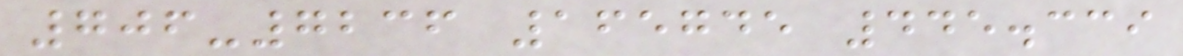706-7236 165745 445.339
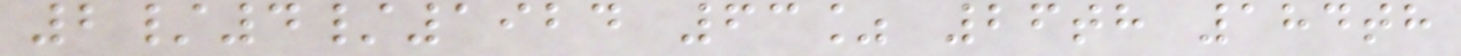2/4/1924 63% 26th 184th
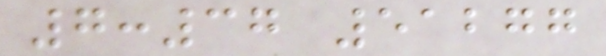7:37 51277
